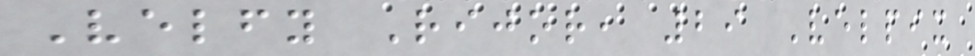Velfy Rijor, 29 Velpix
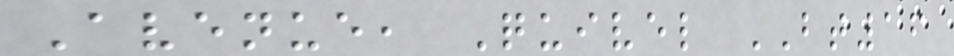Avenue, Quivel BT16
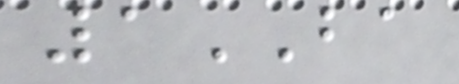1BA
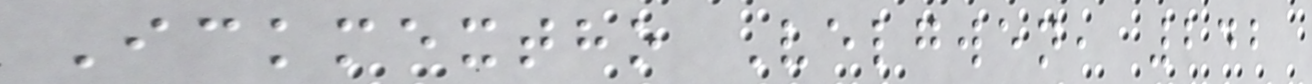Ickmextho Velgwen, 242
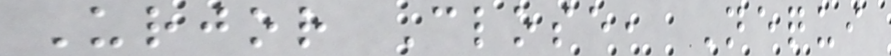Urjor Close, Nequi
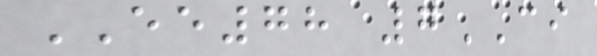EE78 7CI
